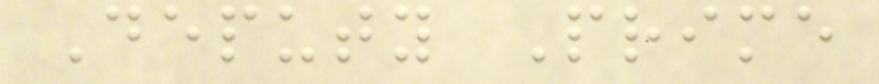Deputy Prime
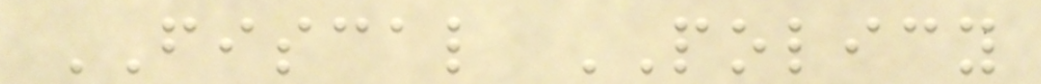FISCAL POLICY
